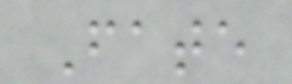Fate
